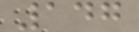147
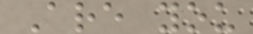Are you
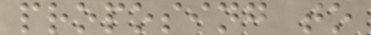proposing to
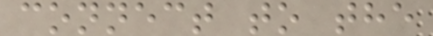connect to the
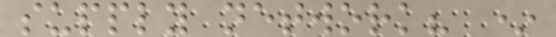supply network? *
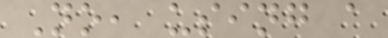No, using a
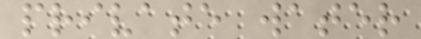private water
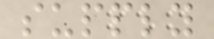supply
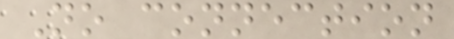No connection
